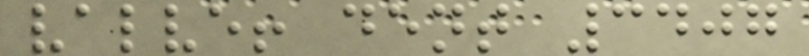valve! dent 3407
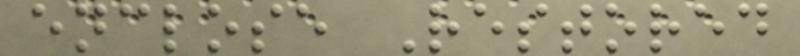enclose Restored
